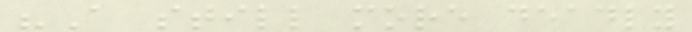"A still more deadly
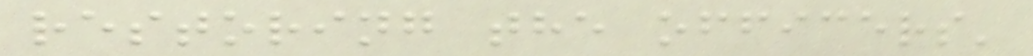restoring the officers'
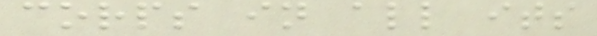corps in all its
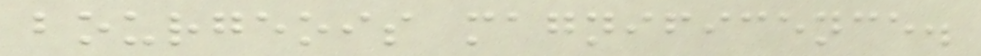bourgeois magnificence.
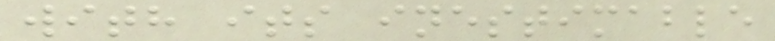with its inestimable
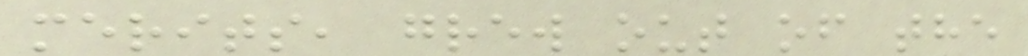merits, grew out of the
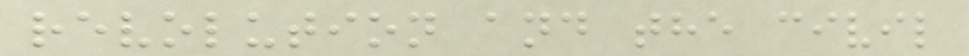revolution and the civil
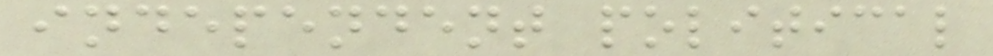independent political
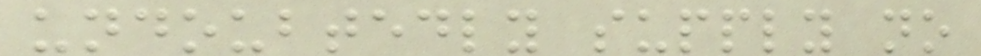undoubtedly supply no
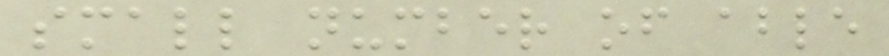small number of able
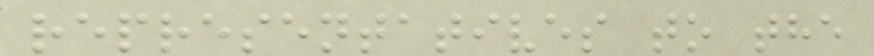representatives to the
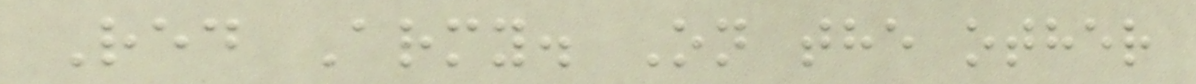Red Army. On the other
